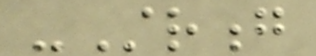-Strong
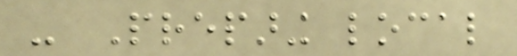- Preparing local
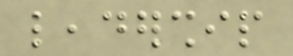leadership
